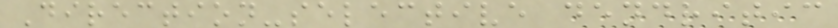Direction-selective dendritic
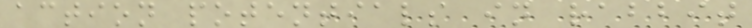action potentials in rabbit
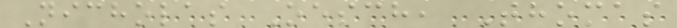Nicholas Oesch, Thomas
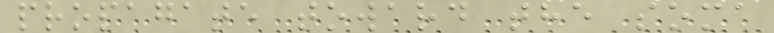propagate toward the soma
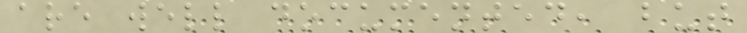are well documented, but
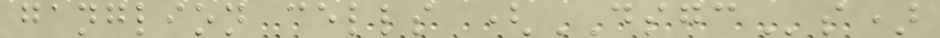ganglion cells (DSGCs)
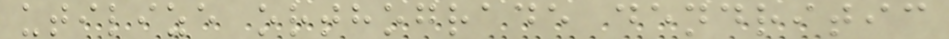utilize orthograde dendritic
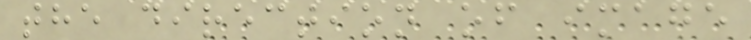the direction of image
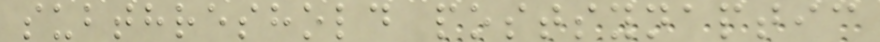subthreshold postsynaptic
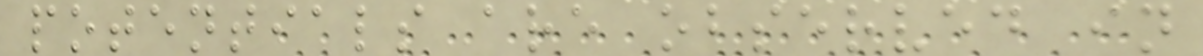potentials are observed in
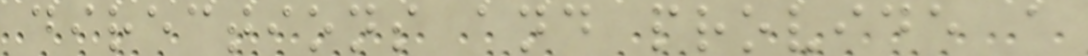directions and provide a
